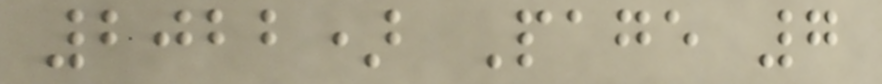2022) Page 7
